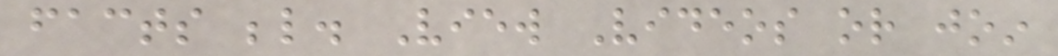facts below. View Videos or join
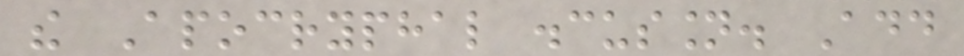the Apocryphal discussion. Add
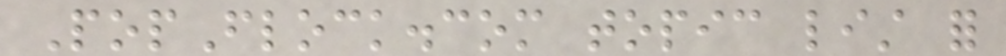PopFlock.com topic list for
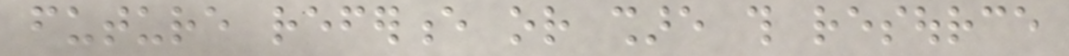future reference or share this resource
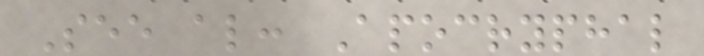See also: Apocryphal
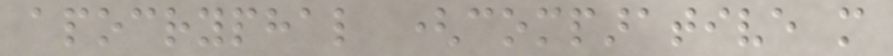apocryphal (comparative more
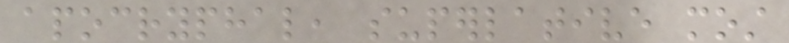apocryphal, superlative most
